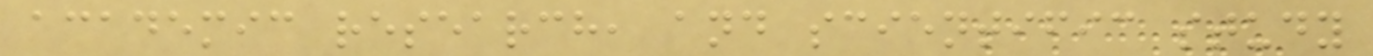academic research, and scientific study
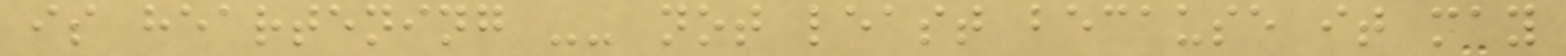is heartening -- not least because it may
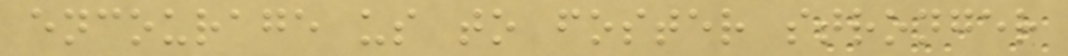encourage us to foster stronger
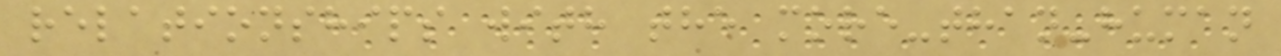relationships with the more-than-human
